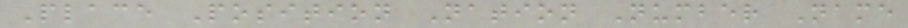Place Position Nation Number Name
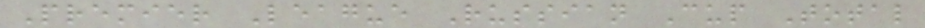Premier League Russian Cup Total
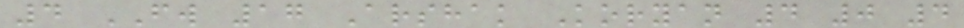4 FW 17 Arshak Koryan 4 0 4
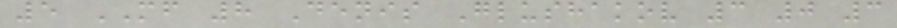5 MF 8 Denis Glushakov 3 0 3
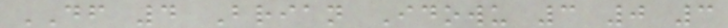DF 4 Brian Idowu 3 0 3
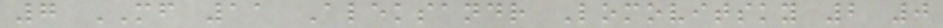7 MF 11 Aleksandr Lomovitsky 2 0
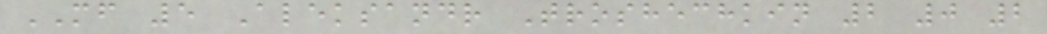MF 5 Aleksandr Troshechkin 2 0 2
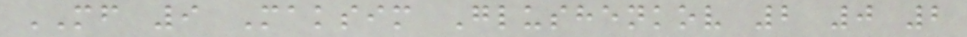MF 9 Maksim Glushenkov 2 0 2
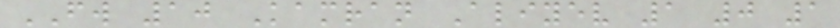FW 10 Kamran Aliyev 1 0 1
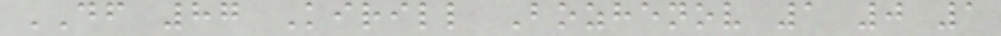DF 87 Kirill Bozhenov 1 0 1
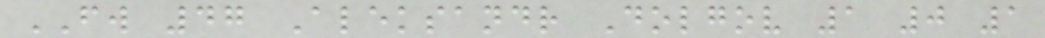FW 47 Aleksandr Dolgov 1 0 1
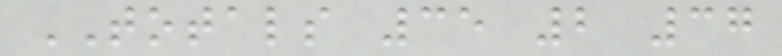TOTALS 35 2 37
